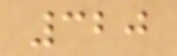320
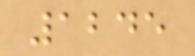1245
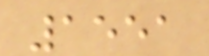1551
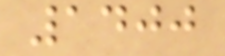1400
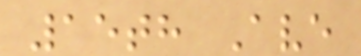15th Ave
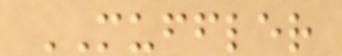MUFFLER
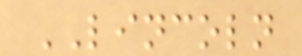LINCOLN
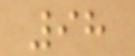98
